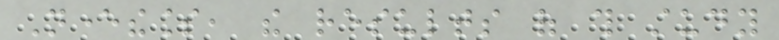Nevertheless, the results of this study
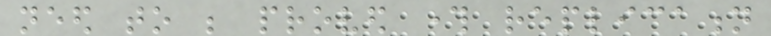need to be proved through replication
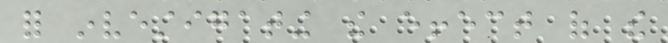for investigating the effect of the
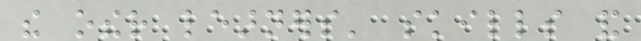the other learners' skills and
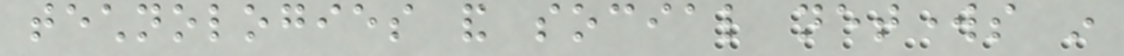technologies and social networks in
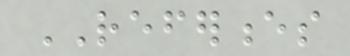REFERENCES
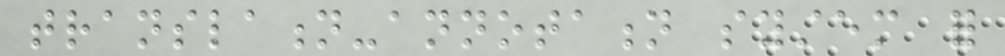translation-annotation system for
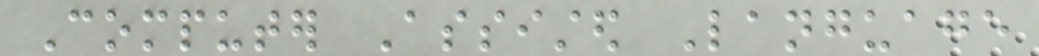Computer Assisted Language
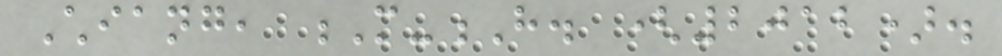Chiang, M-H. (2012).
